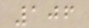106
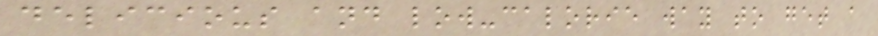delicious and low-calorie way to get a
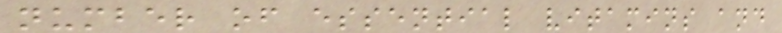number of essential vitamins and
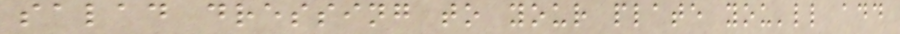salad dressing to your plate you'll add
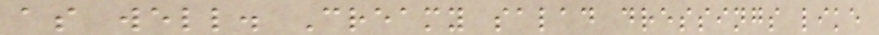as well. Creamy salad dressings like
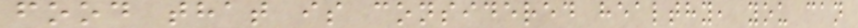food that is considered healthy, you can
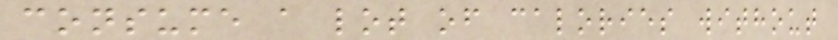consume a lot of calories without
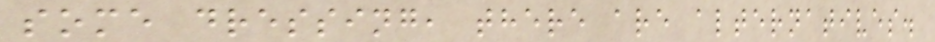some dressing, there are alternatives.
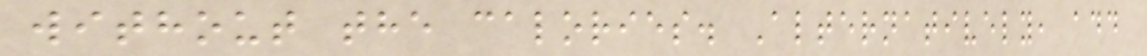without the calories. Alternatively, add
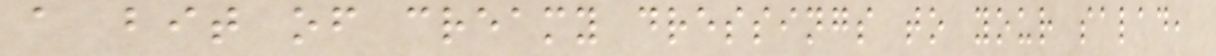a bit of creamy dressings to your salad,
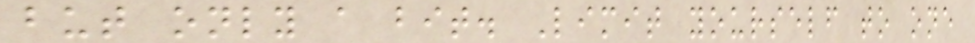but only a bit. Limit yourself to one
